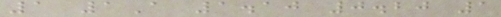1 1A 1.10 0.20 1
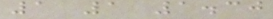1 1 1.30
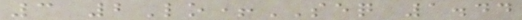3 2Lo+SEQ 1.44
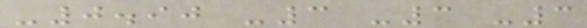-0.90 -3 -3 -3
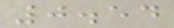0.54
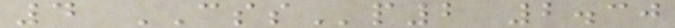4 CSSp2 2.30
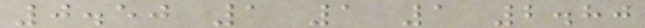0.50 1 1 1 2.80
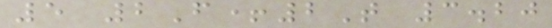5 2F+2T 3.20
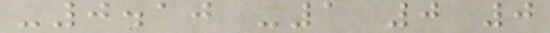-0.10 -1 0 0
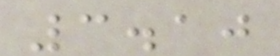3.10
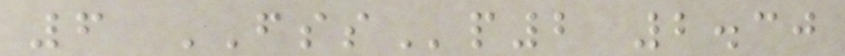6 FSSp2 2.30
